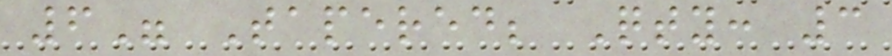6" Tapered; Qty: 3
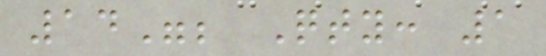14"; Qty: 1
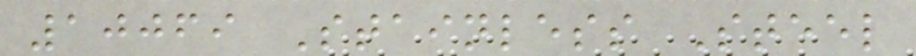10069 Stainless Steel
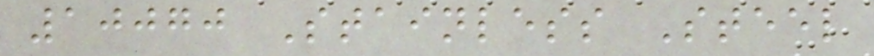10070 Stainless Steel
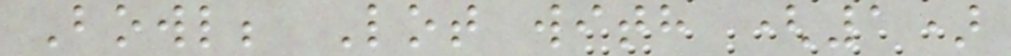Bowl; Lot with (1)
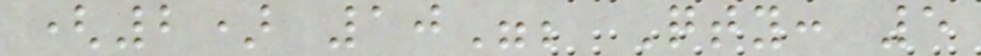(2) 10"; Qty: 5
